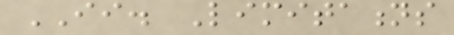II. Limitations
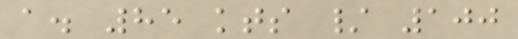a. 85 kts / 100
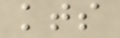kts
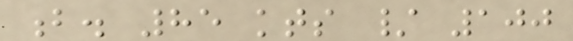b. 85 kts / 100
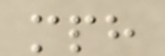mph
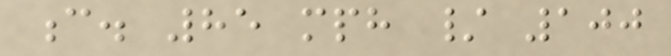c. 85 mph / 100
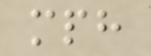mph
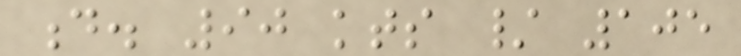d. 90 kts / 105
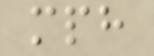mph
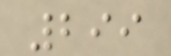299
